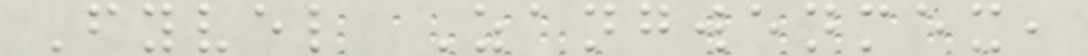Fyvel Zangwenmex,
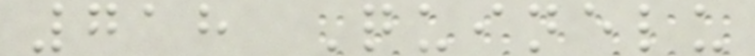718 Quinelu
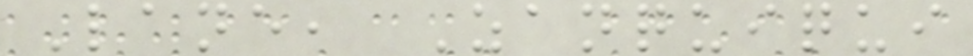Lane, Zanquiqui
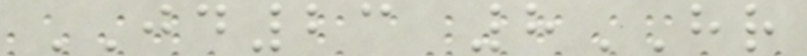JD23 8HR
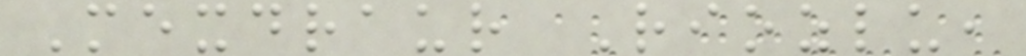Mexdraur Riozlu,
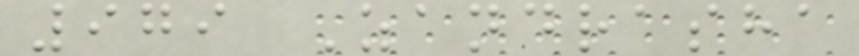979 Zandrasha
